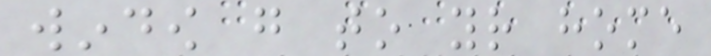window go to your home
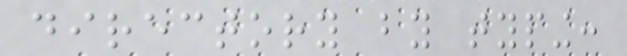directory by typing:
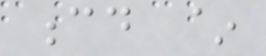cd ~
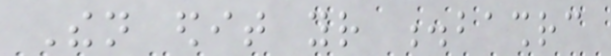Then edit your .bashrc
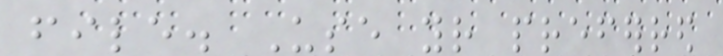file. Use your preferred
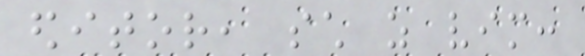editor, such as vim:
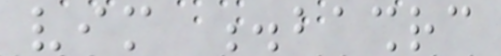vim .bashrc
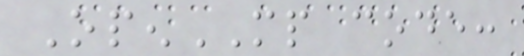OpenMP code:
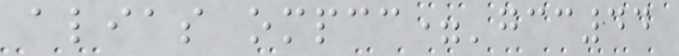alias ompcc='gcc44
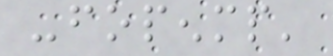-fopenmp'
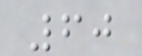60
